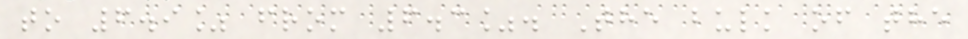to 6.9% from 6.3%. The bulk of the
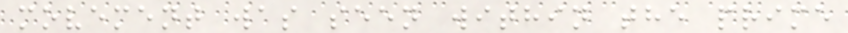movement was seen within the prime
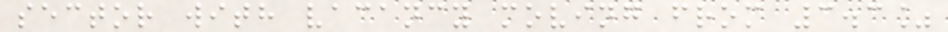sector with vacancy moving from 3.3%
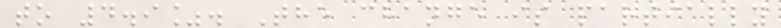to 4.9%. The change is partially
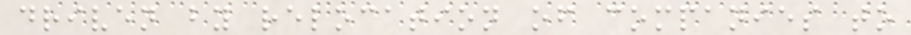driven by relocation of companies to
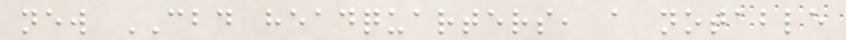new CBD headquarters, a notable
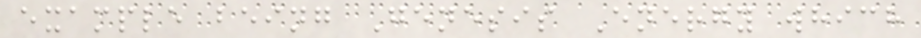example being Genesis Energy which
